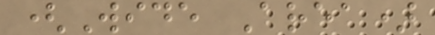(Wide Area)
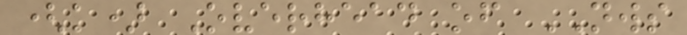(k) Overhead of NWS
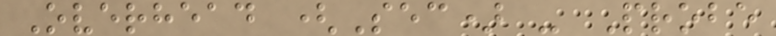Overhead (Sec) - Probe
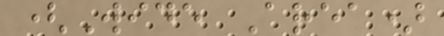(Wide Area)
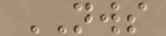NWS
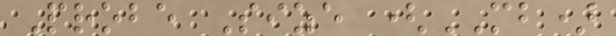Probe Size (MB)
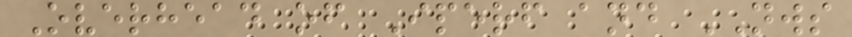Overhead of Iperf and NWS
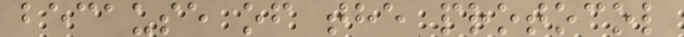because of the protocol
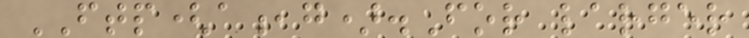FTP(a,g).For larger
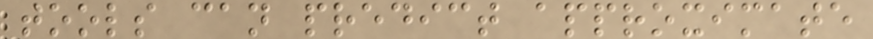tools can predict approximate
